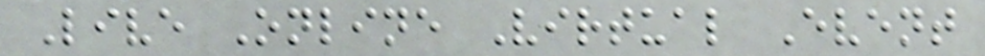Live Online Virtual Event
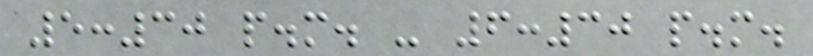5:30 p.m. - 6:30 p.m.
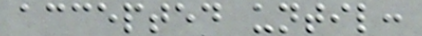accepted until:
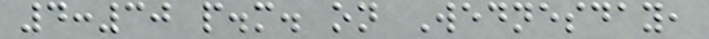4:30 p.m. on Wednesday,
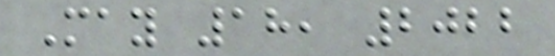May 18, 2022
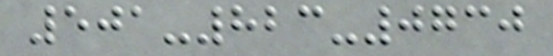501-823-0730
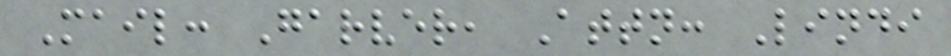Mail: Garver, Attn: Lindi
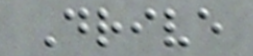Drive
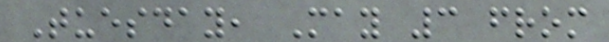Tuesday, May 3 from
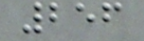256
